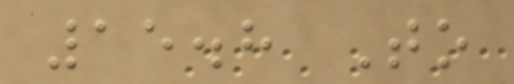15.8 To
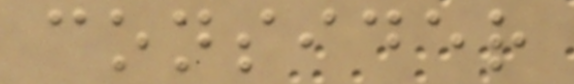consider
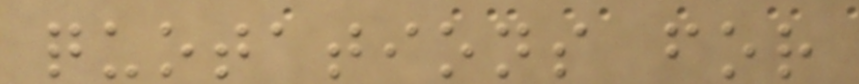quotations for
